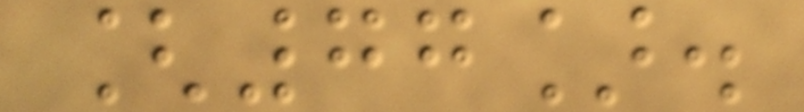[77].
